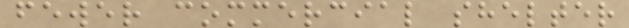fewer commercial shelter
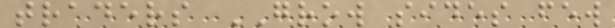traders GROW sides few
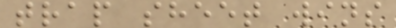trap sheet wins
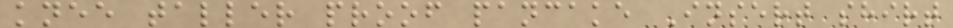knee taller proof pancake Insert shirt
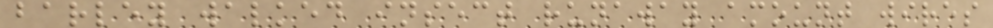barley walked insect runaway amount wires
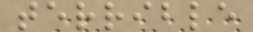terrible
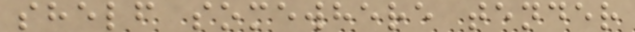shelf somewhere tender
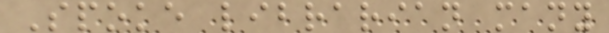Spoke librarian many
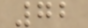72
